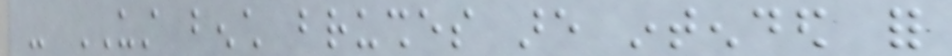- UST bench brushes are intended for
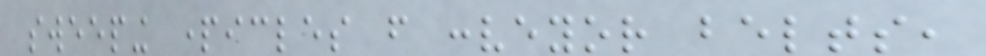sweeping particles from conveyor belts,
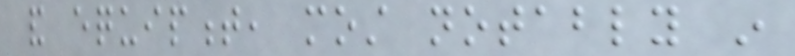and equipment, most notably in
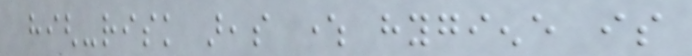high-risk areas where hygiene is
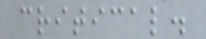critical.
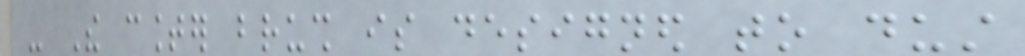- The counter brush is designed to dust
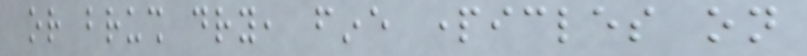or brush dry, fine particles on
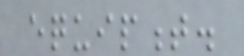equipment.
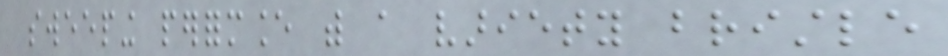sweeping performance with a variety bristle
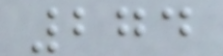274
